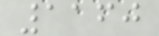1160
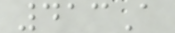413A
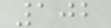102
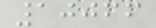10066
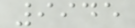9945
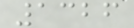1326
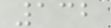132
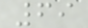69
